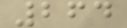264
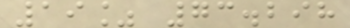19% 73.298
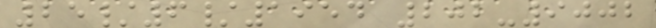25/6/1954 202-9002
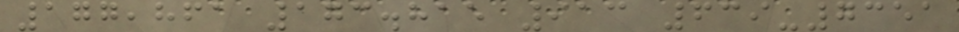177,861 173.815 913 639-7351
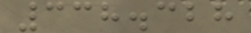338.328
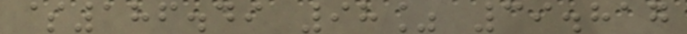$186.49 98% 39.817
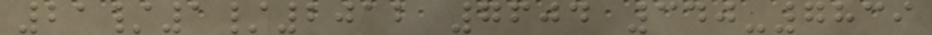21/1/2012 7604 340-7839
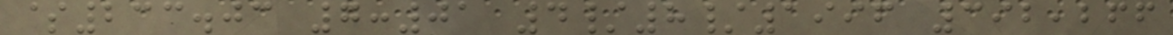$233.03 7:01 4/8/1996 392,266
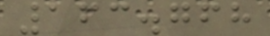163.768
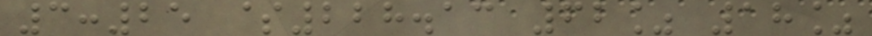3:25 $228.13 62% 18%
